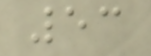53
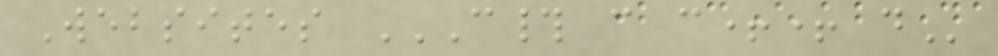Websites C# C C++ D
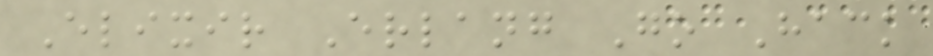Elixir Erlang Go Hack
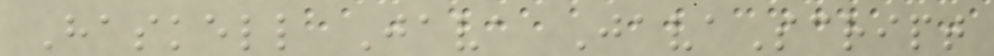Haskell Java JavaScript
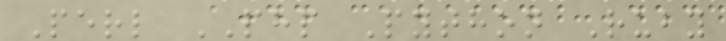Perl PHP Python Ruby
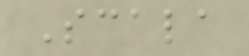Scala
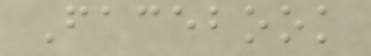Facebook
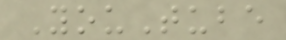YouTube
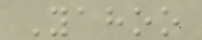Yahoo
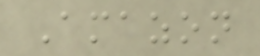Amazon
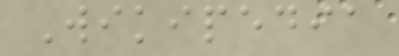Wikipedia
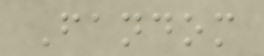Fandom
